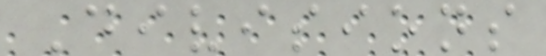Divisions
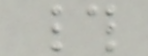#
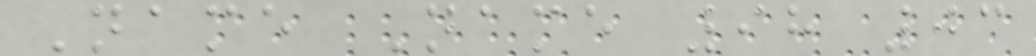Name Name 98 03
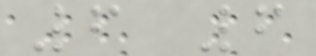6 6
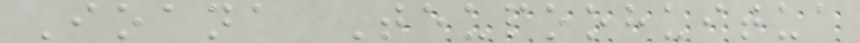Ioana Teupoohuitua
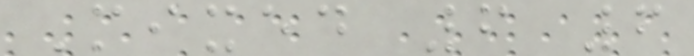Mixed 6 6
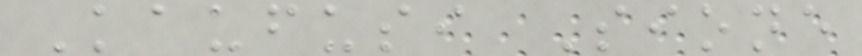Kaufusi Sione
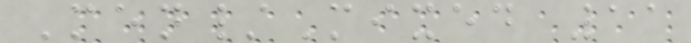Men/Mixed 11
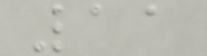11
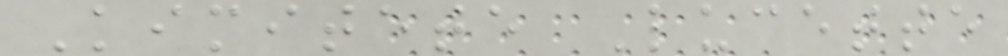Kimitete Lucette
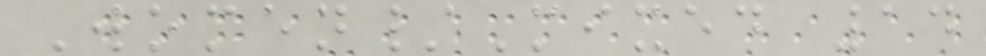Women/Mixed 14
